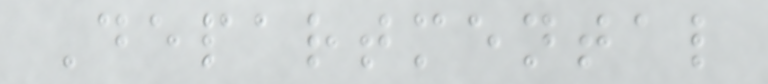Departmental
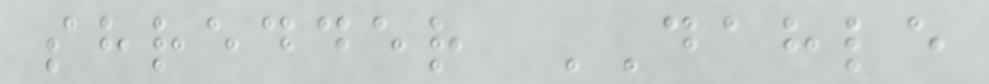shredder DAHLE
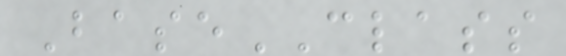BaseCLASS
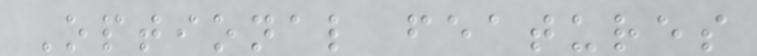Optional features
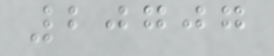20707
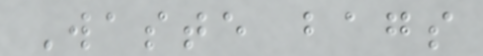Waste bags
